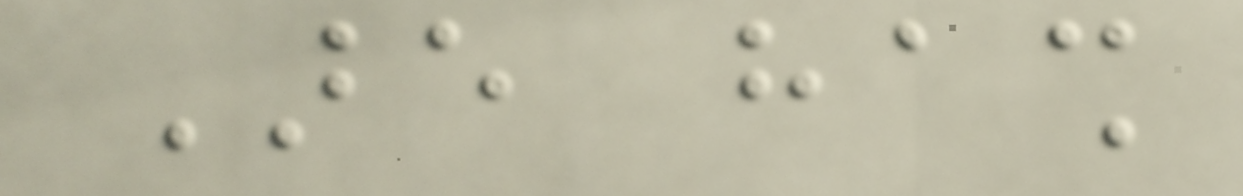Are hash
